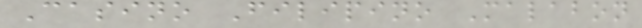Casino Filipino Malabon
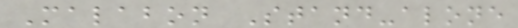Malabon Stand-alone
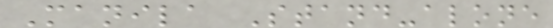Manila Stand-alone
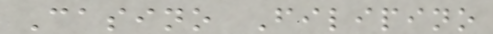Casino Filipino
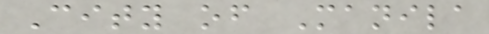City of Manila
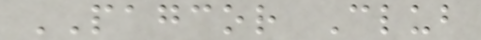PAGCOR Club
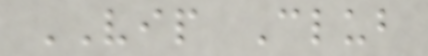VIP Club
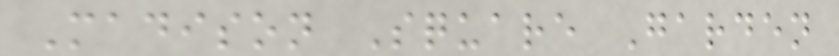Madison Square Garden
